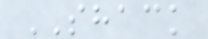SHACK
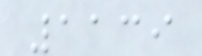1139
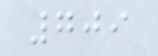709
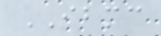IBMC
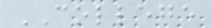COLLEGE
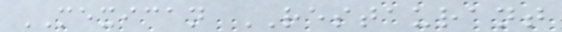MEXICAN RESTAURANT
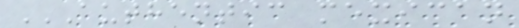AUTHENTIC MEXICAN
